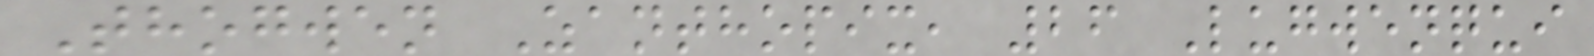Thogwen Zanthopix, 26 Lugwenqui
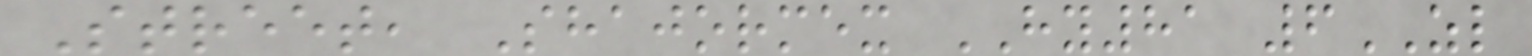Street, Shajormex HY81 6ZL
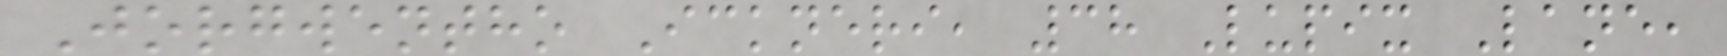Jorgwentho Ickneri, 38 Lupix Lane,
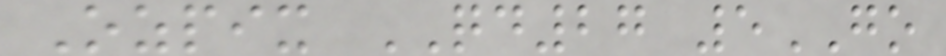Ozpix QD27 5GO
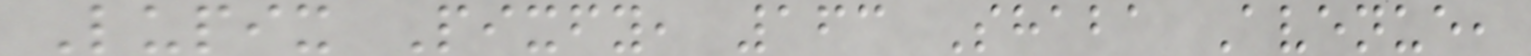Lupix Pixfy, 163 Shaba Avenue,
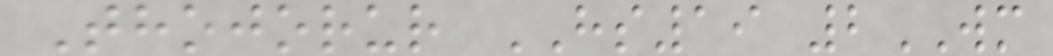Thojorur HS19 2WM
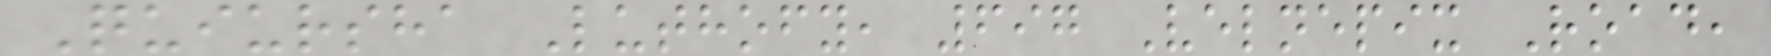Quiursha Luthofy, 697 Velnepix Road,
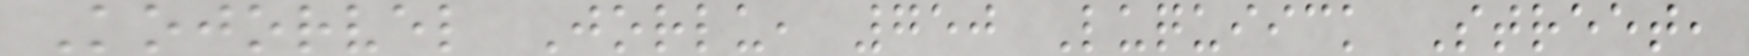Kojorvel Jorlu, 750 Luquiick Street,
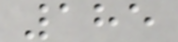185
